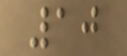10
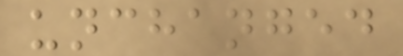unchanged
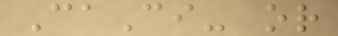CaCi- or
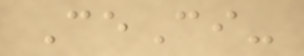CeCi-
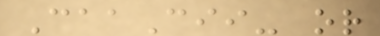CaaCii- or
